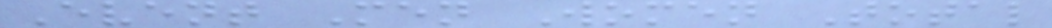Event Men Women Total
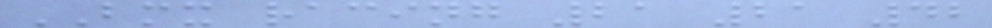BMX racing 21 21 42
